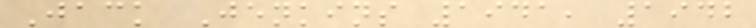Jack Jenkins 1941, 1942
